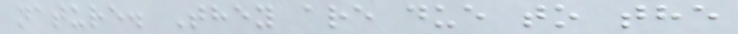nature. They are due to the
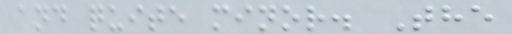and quite minor. The
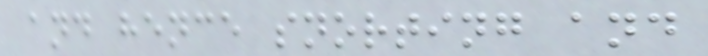and hence snorting and
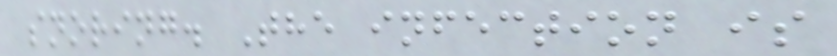snoring. The infection is
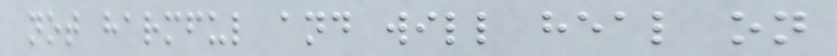not harmful and will heal on
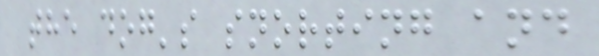the dog's snorting and
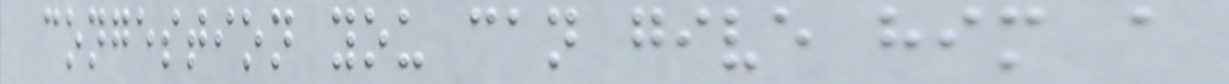congestion you can give him a
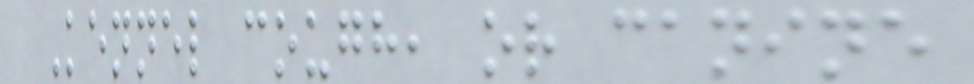Kennel cough, or canine
